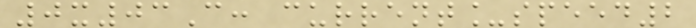0x03C: current_speed2
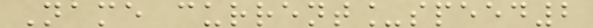Name current_speed2
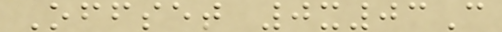Offset 0x03C
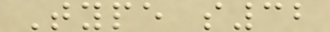Type s32
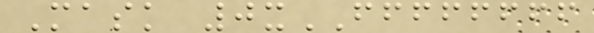Mask 0xFFFFFFFF
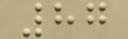87
